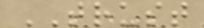TRUST
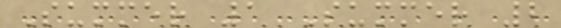Summer 1 Summer 2
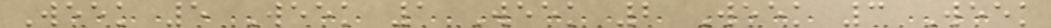Week 5 Week 1 Week 2 Week 3 Week
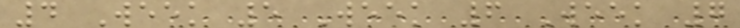4 Week 5 Week 6 Week 7
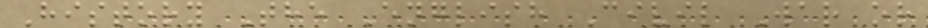History The English Civil War or
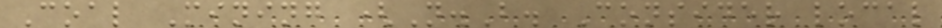Coal Mining (N.B. Consider local
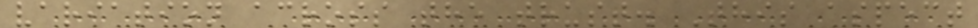variation across the trust. This aspect
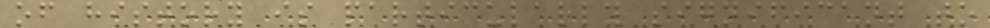of history is particularly significant to
